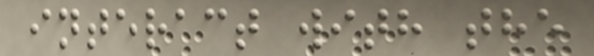interact with the
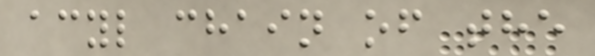acyl chain of the
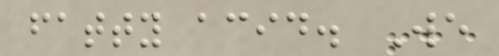fatty acid. We
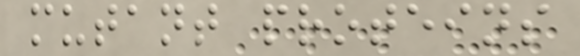mutant proteins
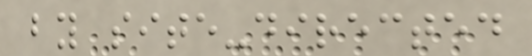by site-directed
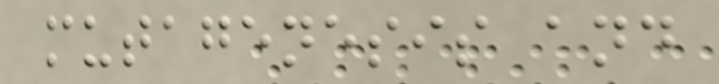mutagenesis and
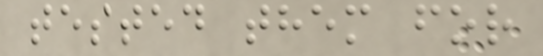tested them for
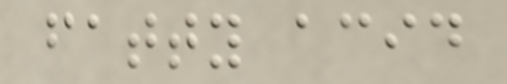fatty acid
